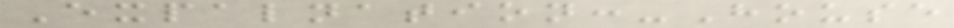Expalnation:-House
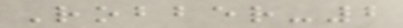Robber-2
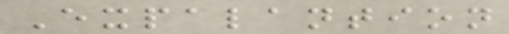Expalantion
